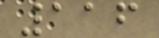116
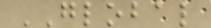GLOBAL
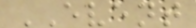EVENT
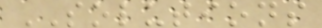SOLUTIONS
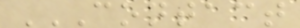CONTACT
